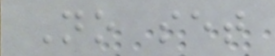No set
